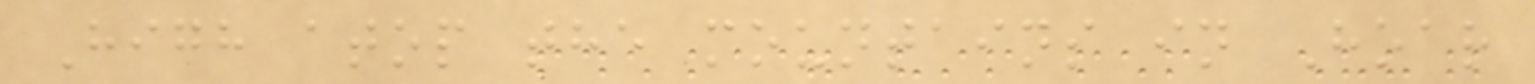High atop the mountains in Hoar
